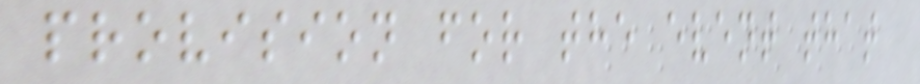provision for the event that
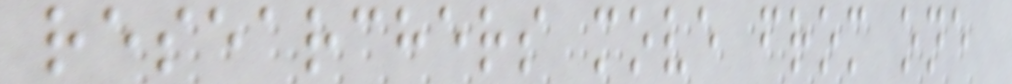researchers move from one
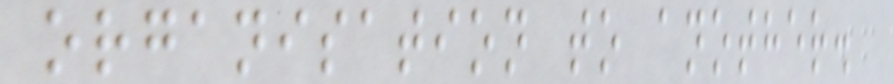organisation to another.
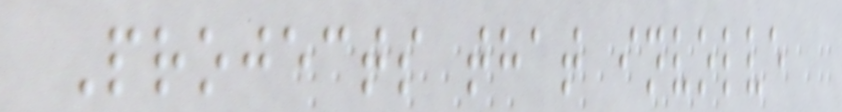Projects that involve
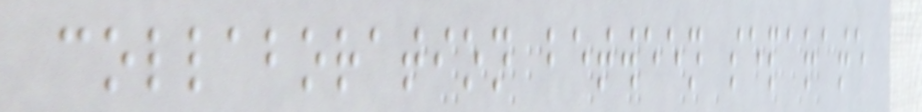collaboration between separate
